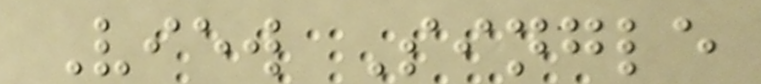View Single
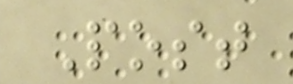Post
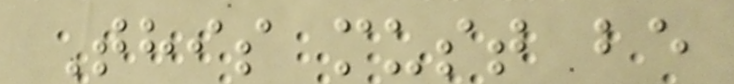This must be
